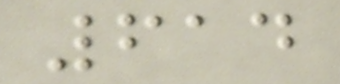614
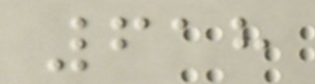618
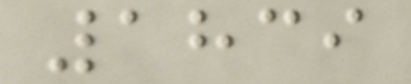1839
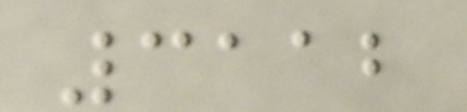3112
